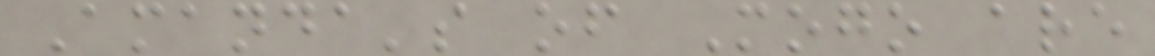Amanda's of Mogo are
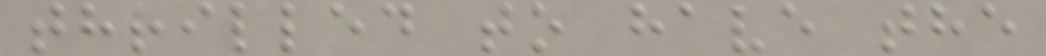thrilled to have the
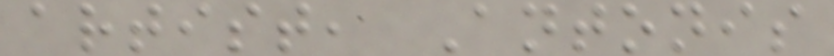artist, Antonis
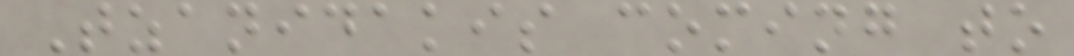Tzanidakis coming to
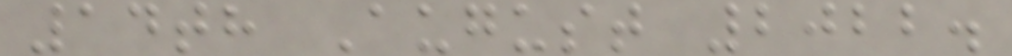14th August 2022.
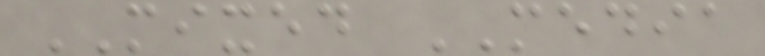MIXED MEDIA
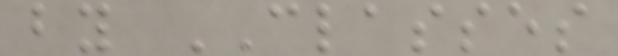by CLASSES
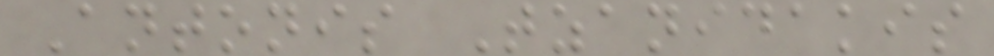Antonis Tzanidakis
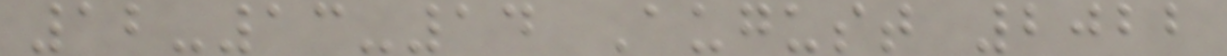12-13-14 August 2022
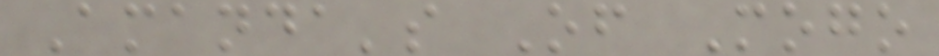Amanda's Of Mogo
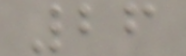26
